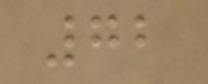72
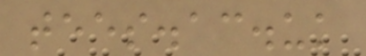tees.ac.uk
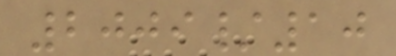2009/10
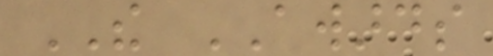THE AWARDS
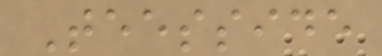Teesside
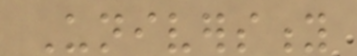University
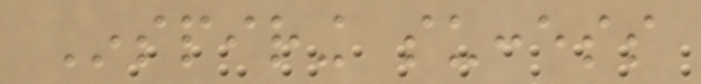Inspiring success
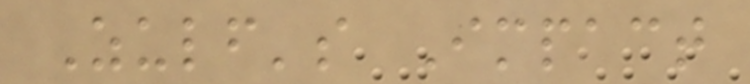Zulf's Impact
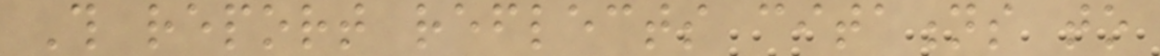This report reflects citations to
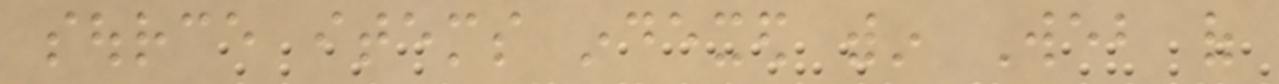source items indexed within Web of
